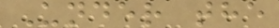Under the
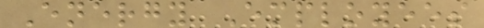Energy Employees
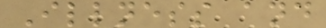Illness and
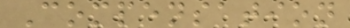Compensation
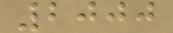2000
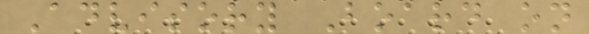Advisory Board on
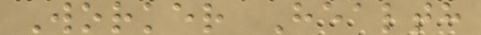Worker Health
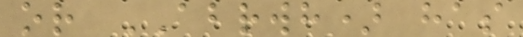or ABRWH) has
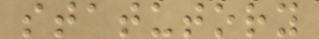statutory
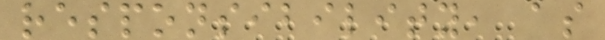responsibility, as
